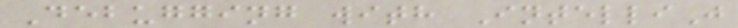Debugging with IntelliJ
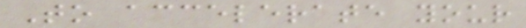To accelerate your
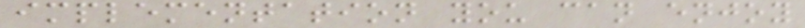implementation you can enjoy
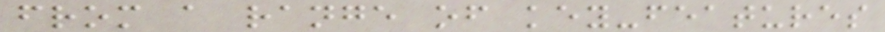from a range of key-features
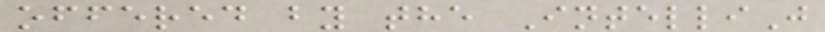offered by the IntelliJ
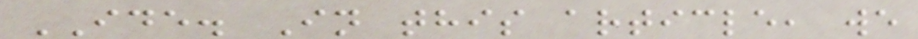IDE. In this article, we
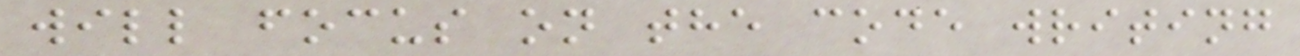will focus on the code writing
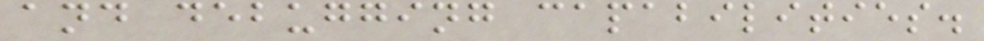and debugging capabilities.
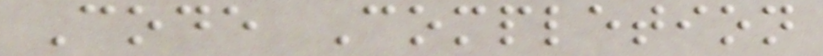Code Completion
